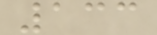133
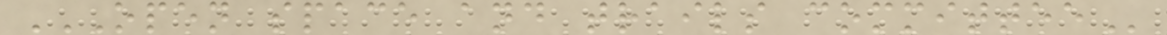OPEN SPACE AND TRAILS COMMITTEE
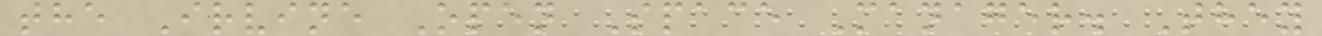the Irvine Open Space Manager. They
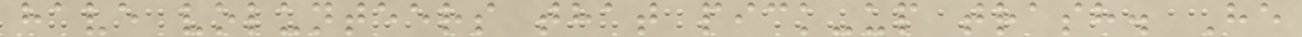have volunteers that pick-up trash. He
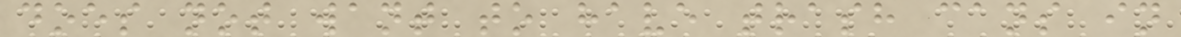does not want to have trash cans in
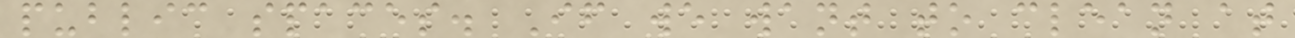public spaces. If we want to clean at
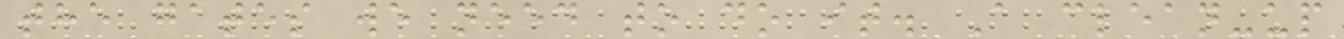the gates we need to do it. A clean-up
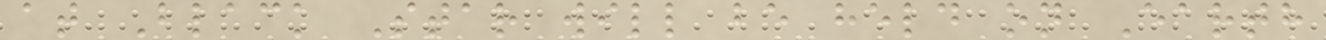at Black Star will be held on Earth
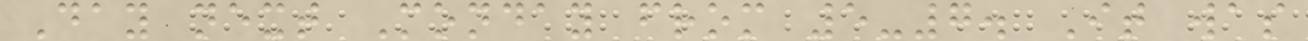Day next Monday from 5-7. It was
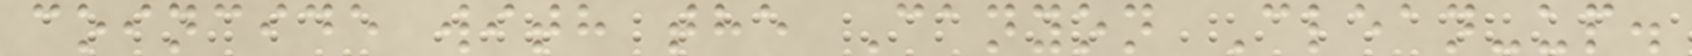coincide with the Canyon Clean-up.
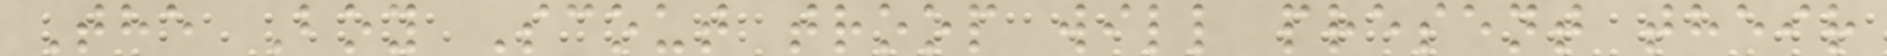The Boy Scout troop will present their
